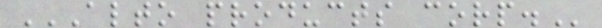ALTO PRODUCTS CORP.
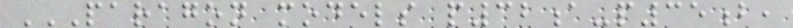PARAGON MODELS P32A-P35B,
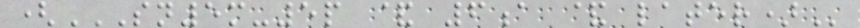(SN5M-5P & 6A & LATER)
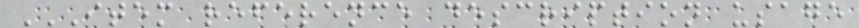ITEM REFERENCE DESCRIPTION USAGE
